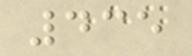435
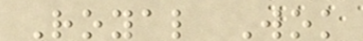Royal Wok
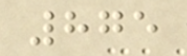875
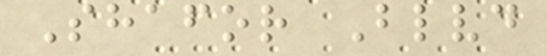Shafor Blvd
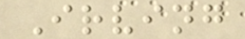Irving
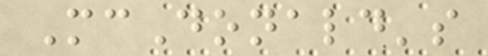McDonald's
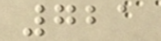721
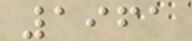1961
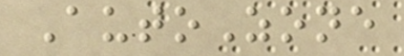AutoZone
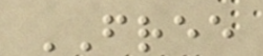FREE
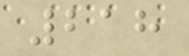218
